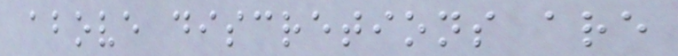above discretions are
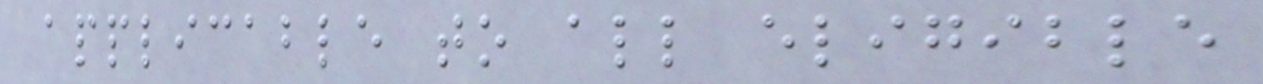applicable to all eligible
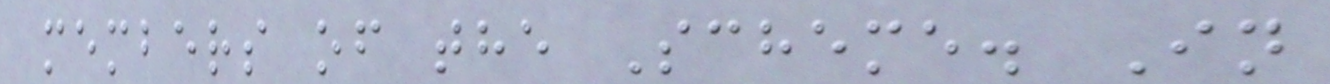members of the Scheme. In
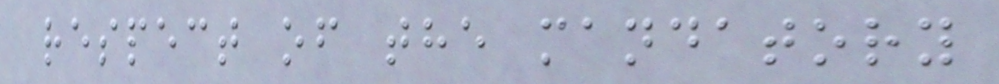respect of the mandatory
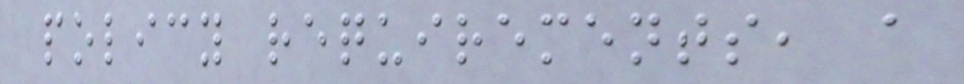policy requirements, a
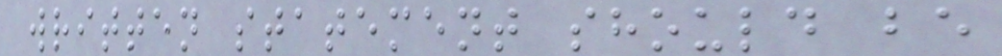written statement should be
